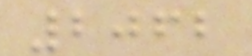2062
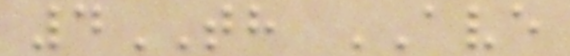4TH AVE
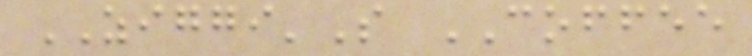ZIGGI'S COFFEE
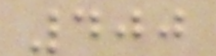400
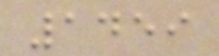1459
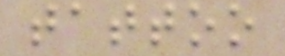tattoo
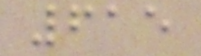615
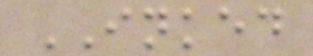INKED
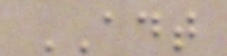ADT
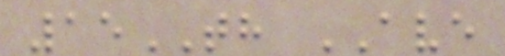15TH AVE
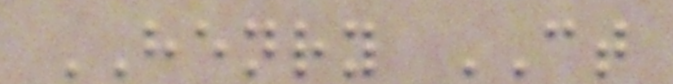HENRY CT
